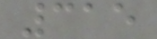315
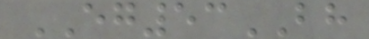EG53BH
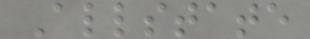Allstate
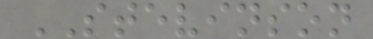STEVINSON
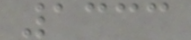1333
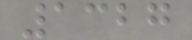1327
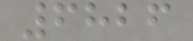6826
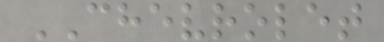CHEVROLET
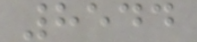8544
